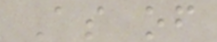As of
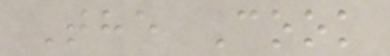The Cook
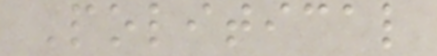Political
